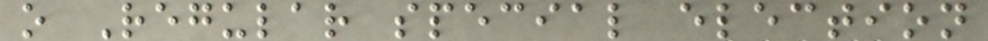o Regular special election
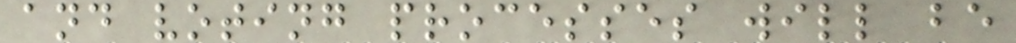and voting processes will be
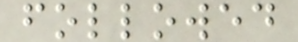followed
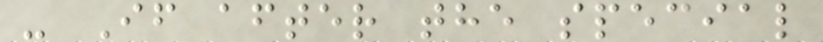- If after the special
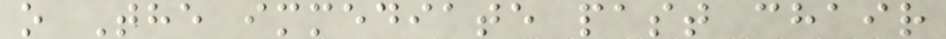o The immediate past chair
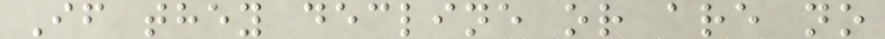If they decline or are no
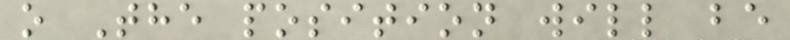o The position will be
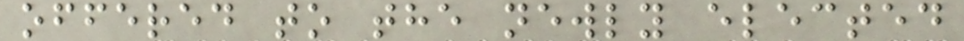offered to the newly elected
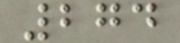274
